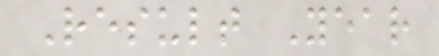Result Year
